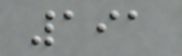191
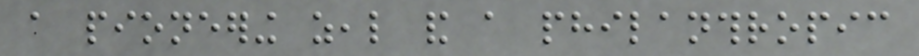a pioneering zeal and a philanthropic
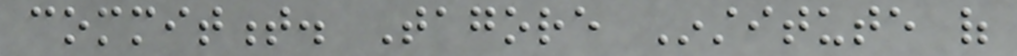commitment. Tagore Institute of
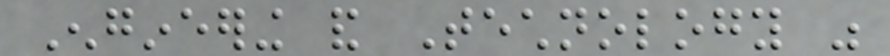Engineering and Technology was
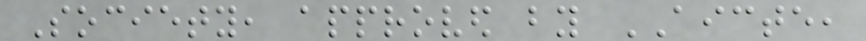Society, approved by AICTE,
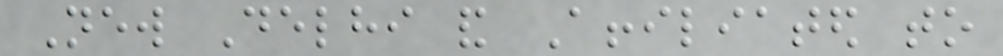New Delhi and Affiliated to
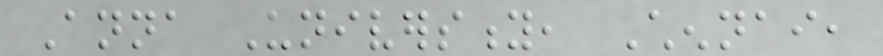Anna University, Chennai,
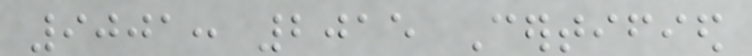9001: 2015 Certified
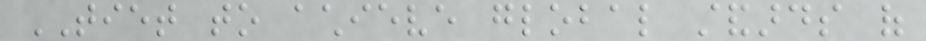TIET to achieve global standards of
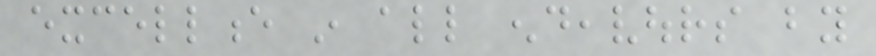excellence in all endeavours by
